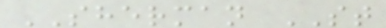SHERMAN ST
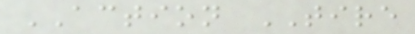ACTION TIRE
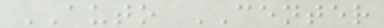AUTO CENTER
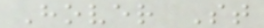Hover St
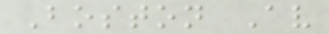Boston Av
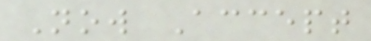Now Accept
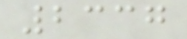2337
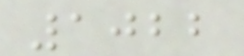1022
